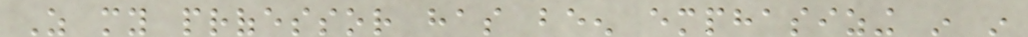As my professor has been emphasizing in in
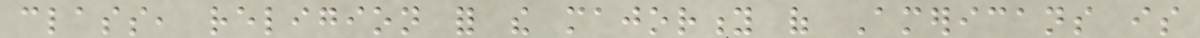class, religion for the majority of Americans is
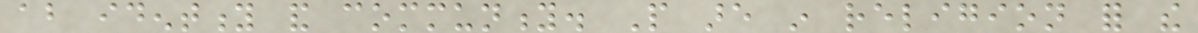about identity and community. People are in religion for the
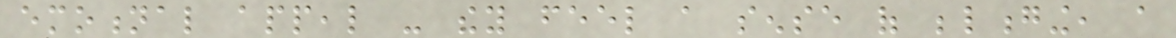emotional appeal - they feel a sense of belonging, a
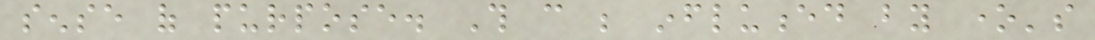sense of purpose. This can be influenced by one's
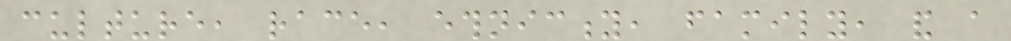culture, race, ethnicity, family, and a
